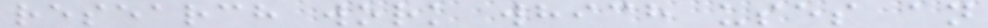research work which uses an
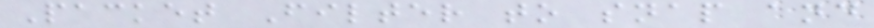Packet Filter to snap and
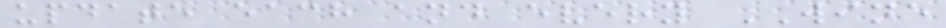update each and every WINE
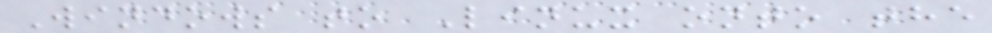Windows to Linux onto the
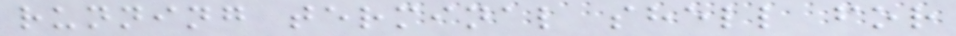running terminal shell for
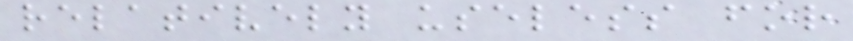relatively useless for
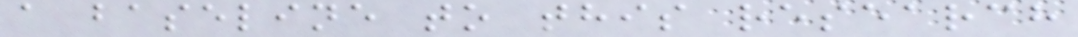a baseline to this research
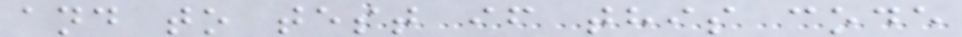and to test if this code
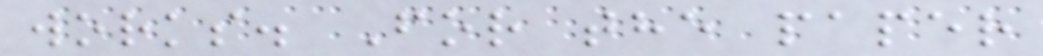works. For the paper
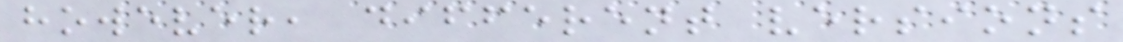however, different versions
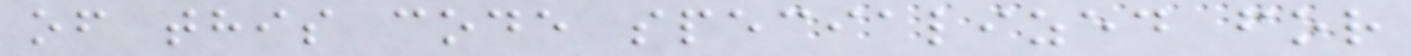of this code specialized for
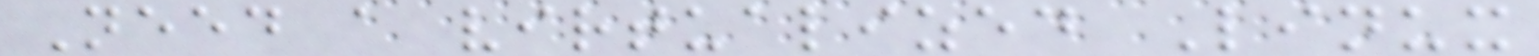Need a virtualized Linux
